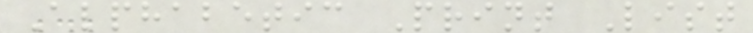Alphabetic Print List
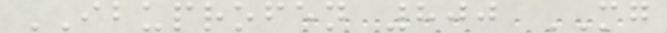IBUPROFEN 800 MG
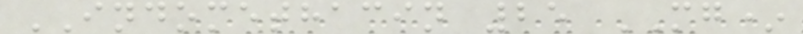INDOMETHACIN 25 MG*
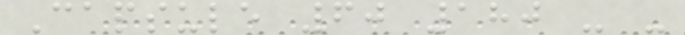Capsule 60 180 - -
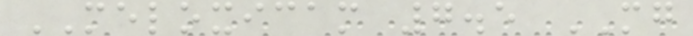MELOXICAM 7.5 MG
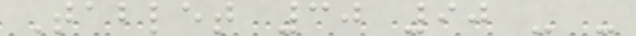Tablet 30 90 - -
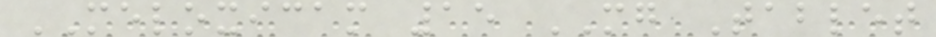MELOXICAM 15 MG Tablet
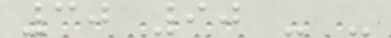30 90 - -
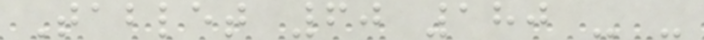Tablet 60 180 - -
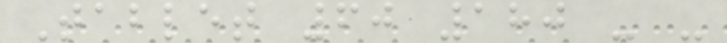Tablet 60 180 - -
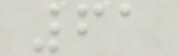61
